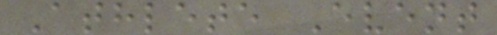Athlete Event
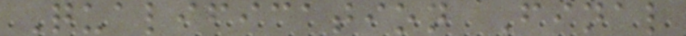Qualification Final
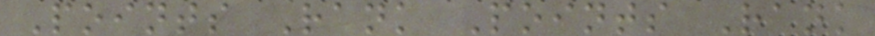Points Rank Points Rank
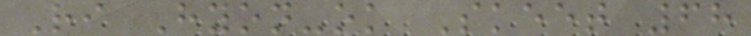Ri Hyon-ok Skeet 68
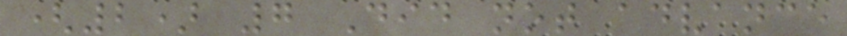(2) 7 Did not advance
